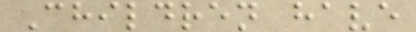Children have
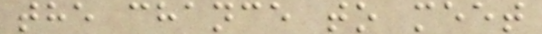the chance to meet
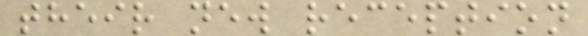their new reception
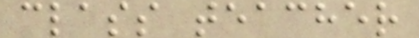class teacher
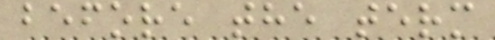before the term
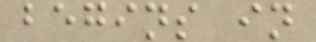begins in
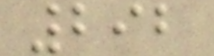292
